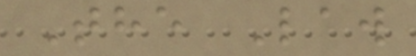The Law
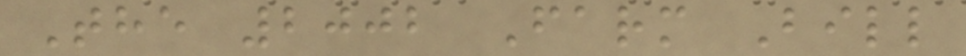The 2002 Farm Bill
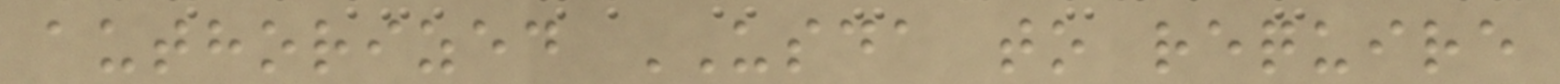authorized USDA to require
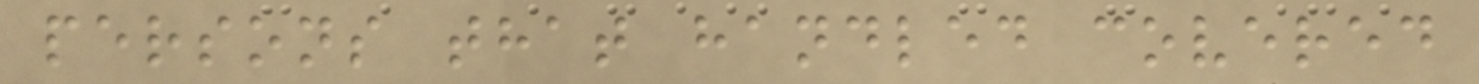persons that handled covered
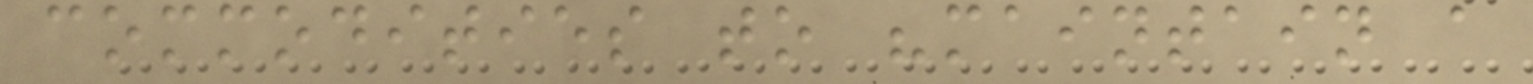commodities to "maintain a
